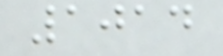1014
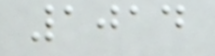1014
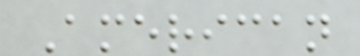American
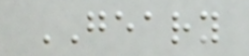GEARY
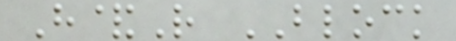H&R BLOCK
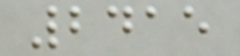2415
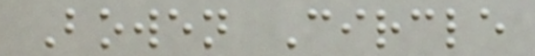Bowen Circle
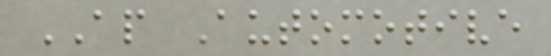AP Automotive
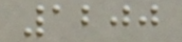1200
